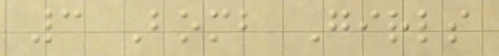3 Bomb Girls
